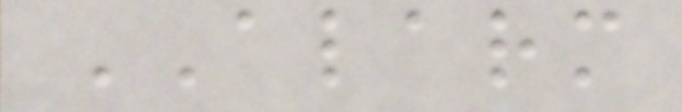ALARM
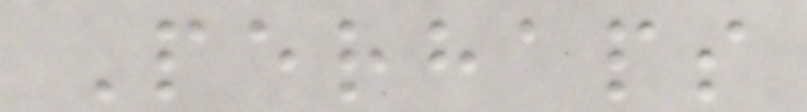Perhaps
